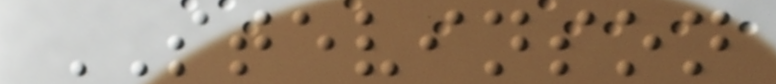STEVINSON
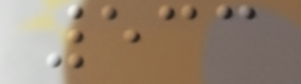533
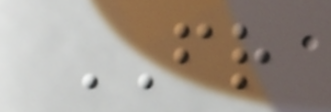FR
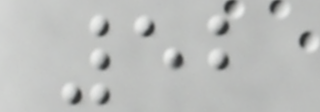52
